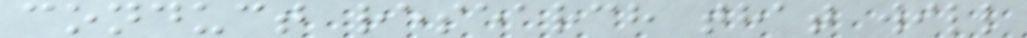conduct research that will
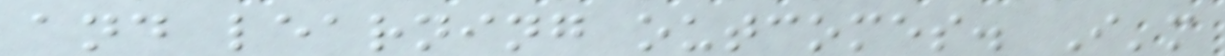and learning outcomes. I'm
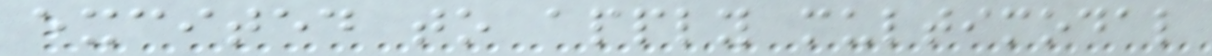excited to apply multimodal
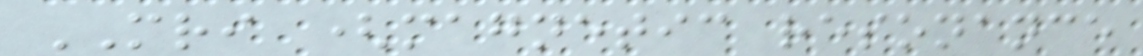MRI (magnetic resonance
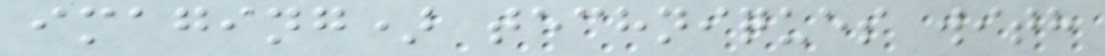imaging) techniques with
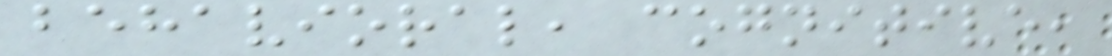behavioral, cognitive,
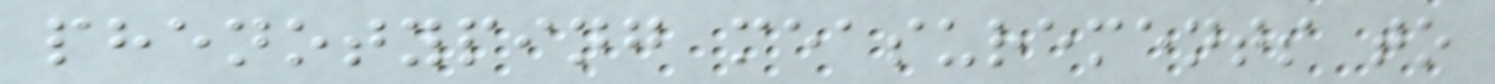phenotyping measurements to
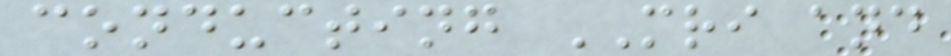conducting MRI and
